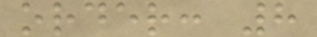order: 8
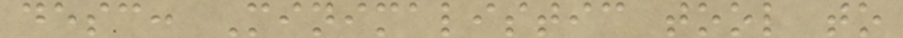desc: Minimalistic tool to
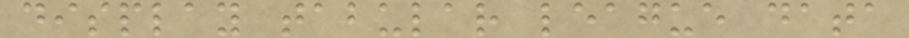display tabular league data
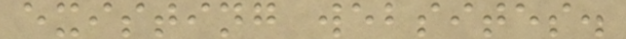existing websites.
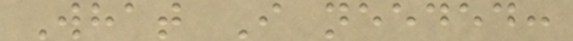What I needed:
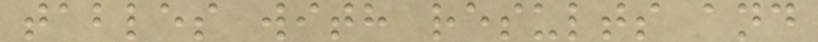tables with results and
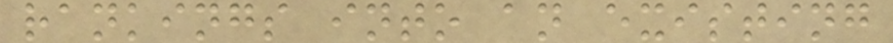rankings into an existing
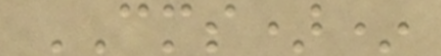CMS)*
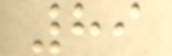89
